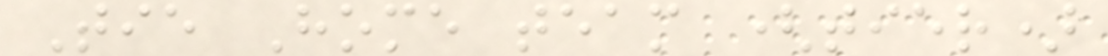Tie Home team (tier)
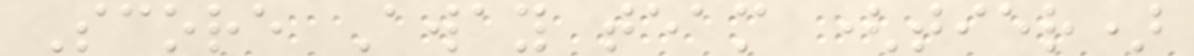Score Away team (tier)
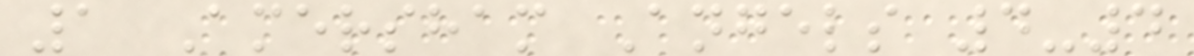1 Amersham Angels 4-4
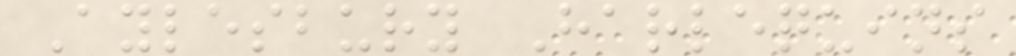Aylesbury Harlequins
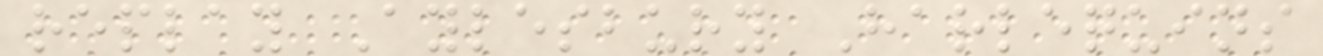replay Aylesbury Harlequins
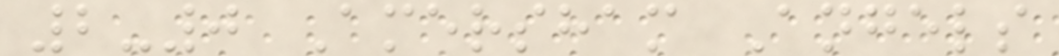2-0 Amersham Angels
